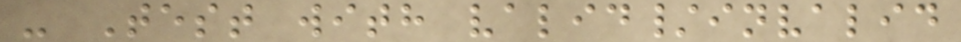- Test with valid/invalid
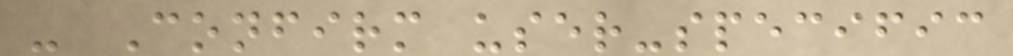- Confirm user-specific
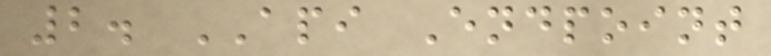2. API Endpoint
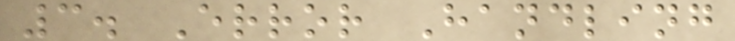3. Error Handling
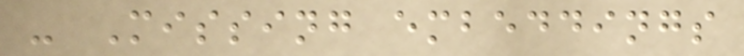- Missing embeddings
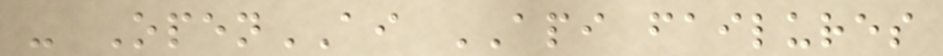- OpenAI API failures
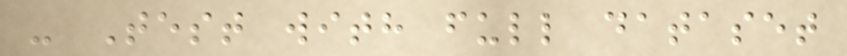- Test with full dataset
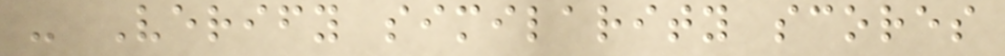- Verify similarity scores
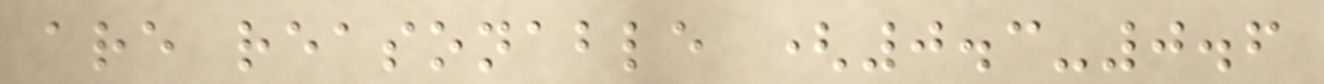are reasonable (0.3-0.6
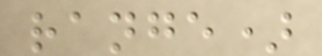range)
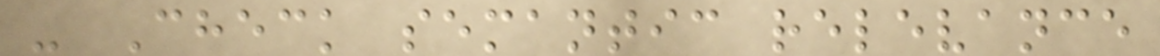- Check semantic relevance
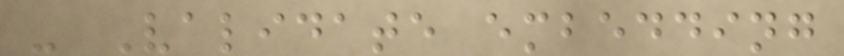- Validate embedding
